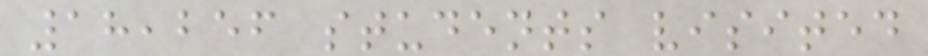18,256 students visited
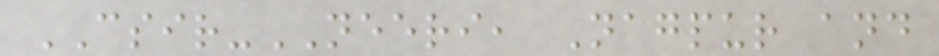CSIR-NEERI, Nagpur and
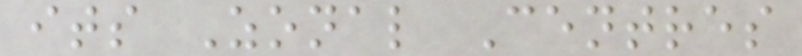its Zonal Centres
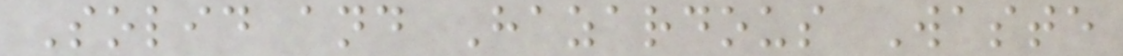Solid and Hazardous Waste
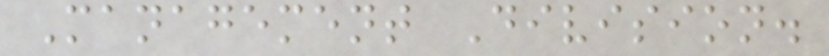Management Division.
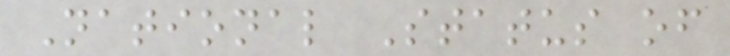National Status of
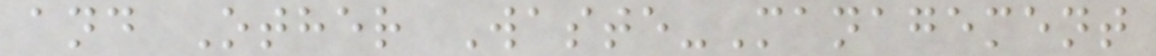and Other Waste-Management
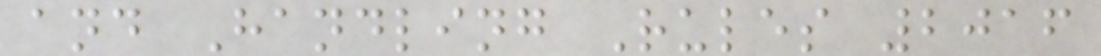and Handling Rules 2016
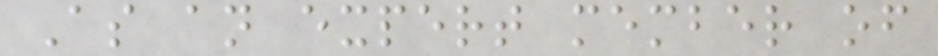As an expert member of
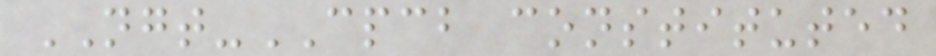NGT-CPCB constituted
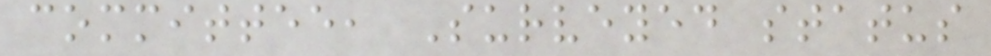committee, Surveyed status
